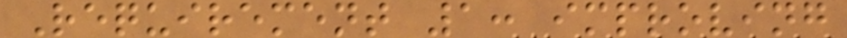Requirement 1: improving
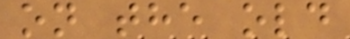on the old
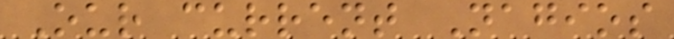Our current Nagios
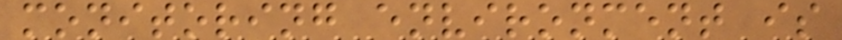monitoring environment is
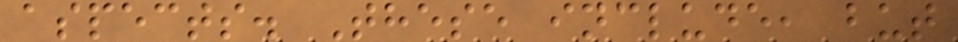aspects. These include, but
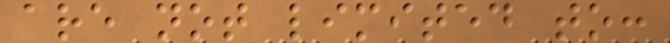are not limited to:
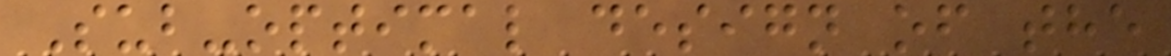Sub-optimal design of the
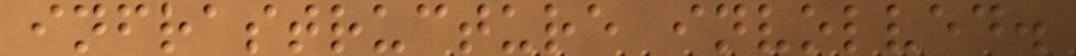infrastructure involved.
